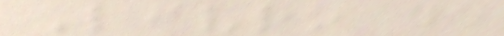Livro de
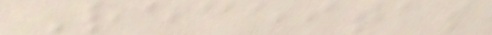Receitas
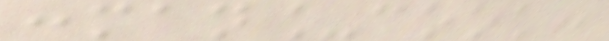:man_cook:
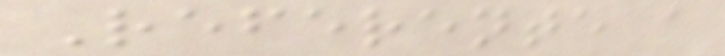Referente a
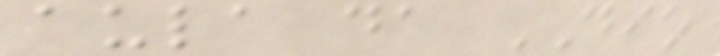aula da DIO
